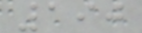190
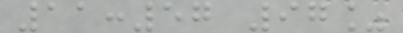11:57 97%
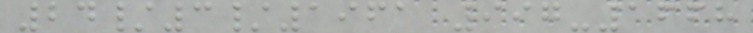24/3/1961 997-1668
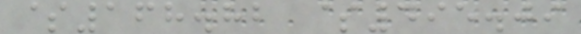$168.82 $495.09
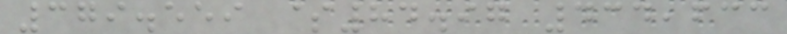379.559 $84.97 434,633
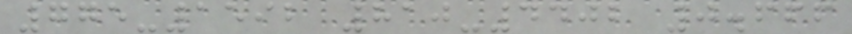775-1592 810-4402 0.666
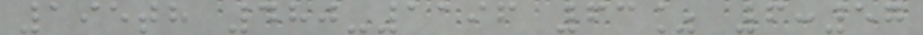195th 480-1196 63% 6:57
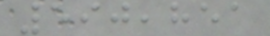590,851
